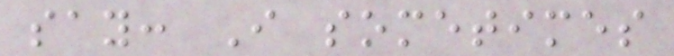say: I sometimes
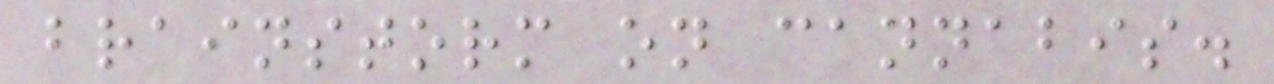brainstorm on cannabis.
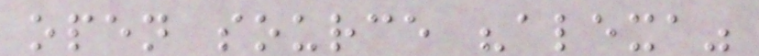open source "alexa"
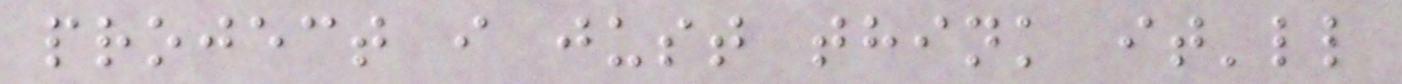project i just think it'll
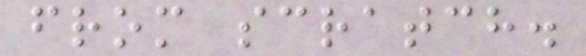from scratch.
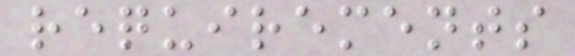requirements
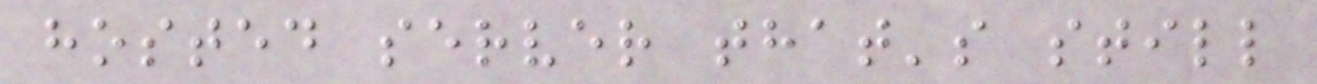hosted server that's still
